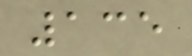135
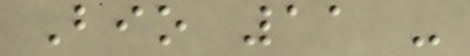Bio 11 -
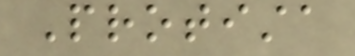Protista
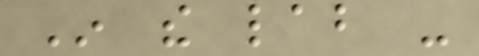In the lab -
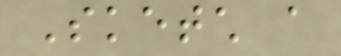Sketch a
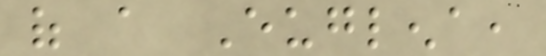of a Euglena,
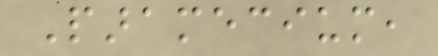Paramecium,
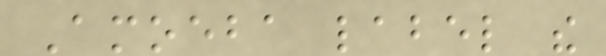Amoeba label the
